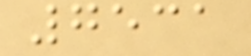7531
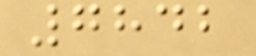7842
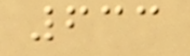633
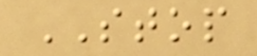STOP
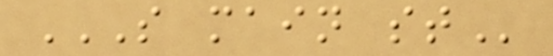S MAIN ST
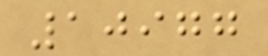10977
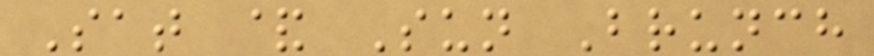Sat & Sun Brunch
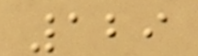129
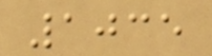1035
